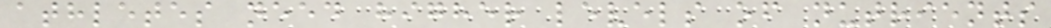athletes need higher levels of nutrients
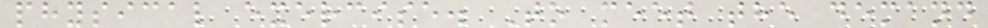physical exercise. To meet the demand
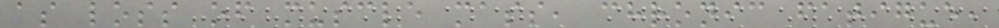as loss of muscle mass, chronic fatigue,
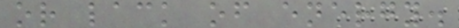or lack of energy.
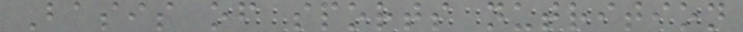Basis of sports nutrition
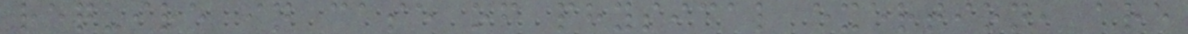require in case of physical exertion, are
